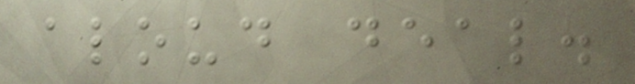aloud deal.
